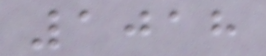1018
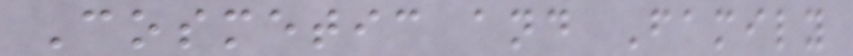Cosmetic and Family
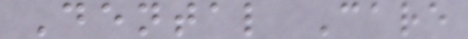Dental Care
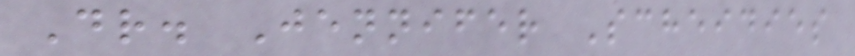Dr. Jennifer Scheidies
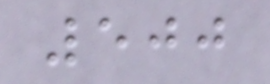500
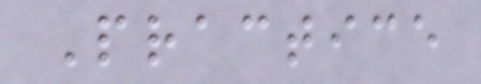Practice
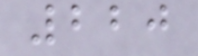220
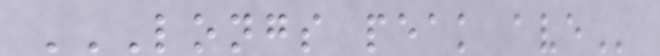LONGS PEAK AVE
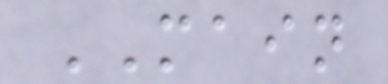MAIN
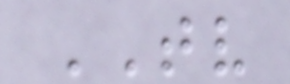TV
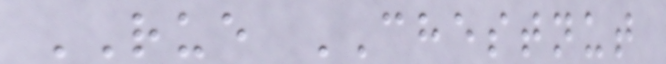RUE CHESTNUT
